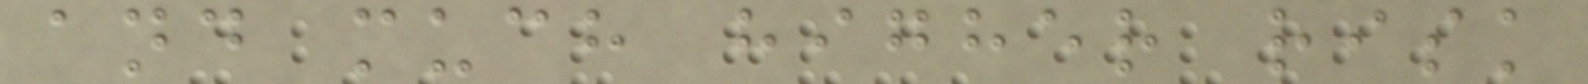and much higher risk
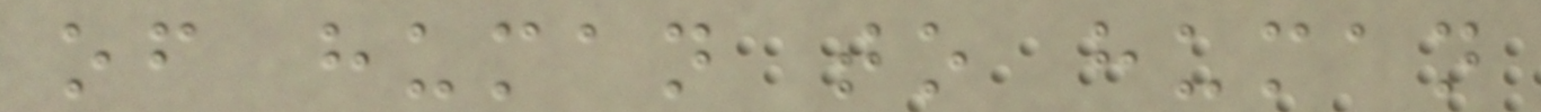of human to human
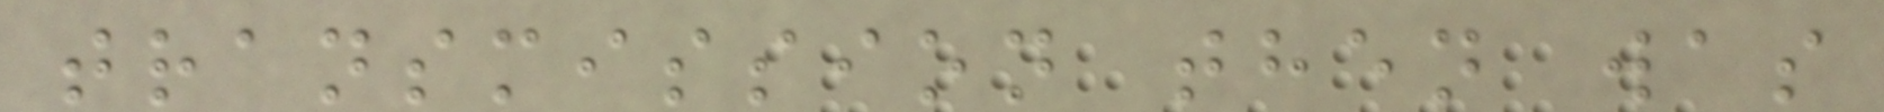transmission then was
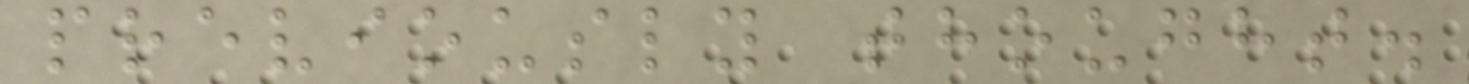previously thought.
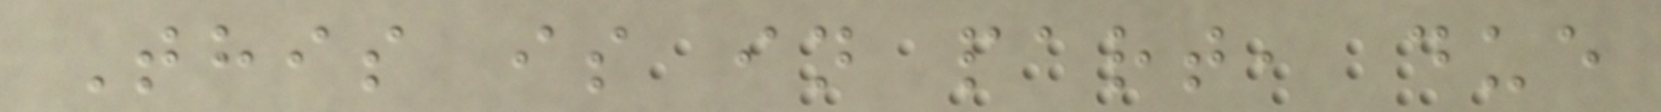This is in part, due
